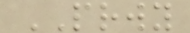PRWY
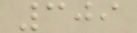309
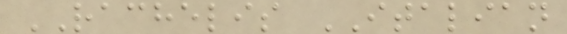RACHELIS ITALIAN
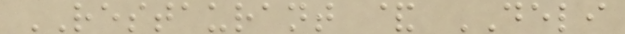RESTAURANT & DELI
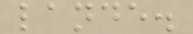lande.
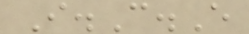I.C.E
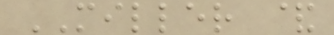MILLER &
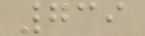739
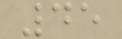45
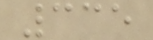335
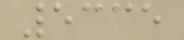5335
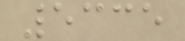5335
